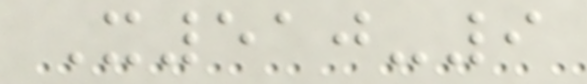X510-9
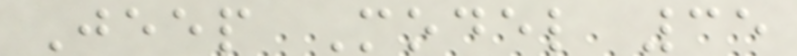Jeep Model 35
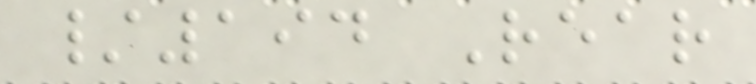/194 Rear
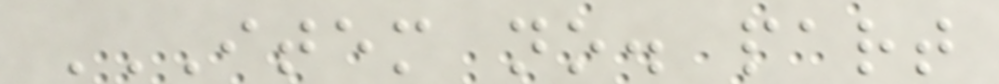ITEM NO. PART
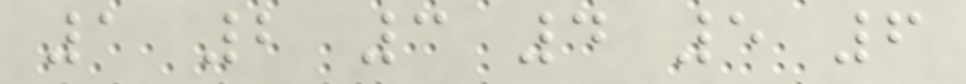1 2 3 4 5 6
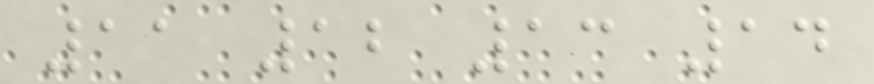11 12 13 14
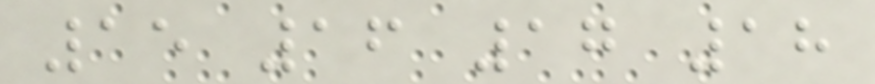15 16 17 18
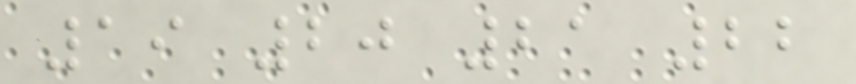19 20 21 22
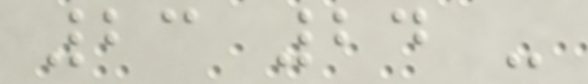23 24 -
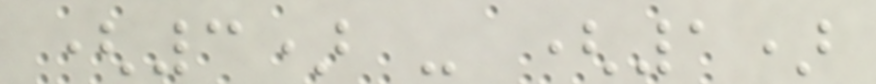(3) - (1)
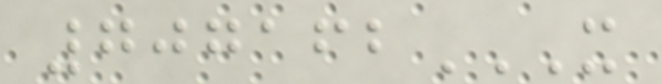707162X
